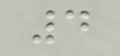4
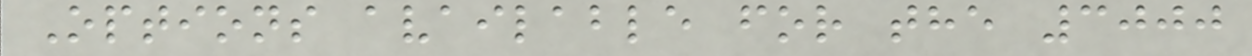Options available for the 3000
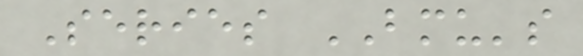Series BMU's
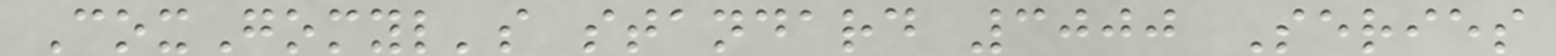CoxGomyl's standard 3000 Series
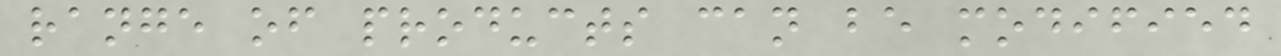range of products can be modified
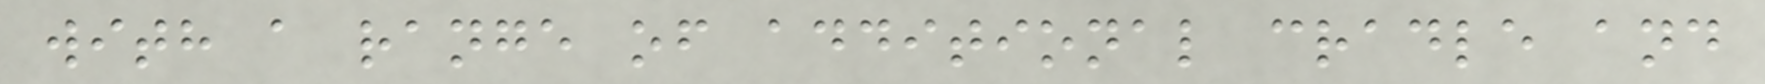with a range of additional cradle and
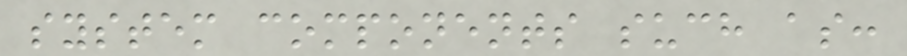system components such as:
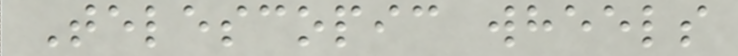Telescopic wheels
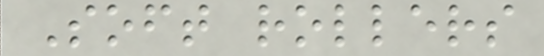Soft rollers
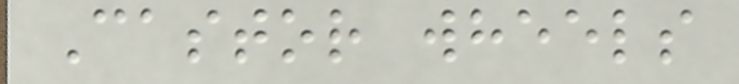Castor wheels
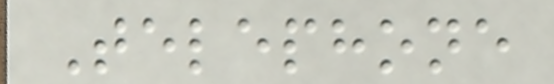Telephone
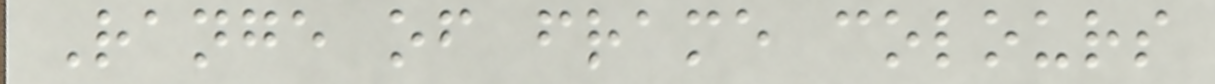Range of frame colours
